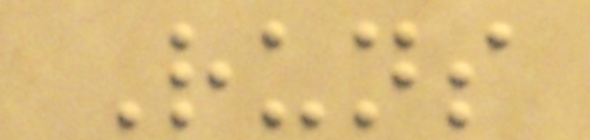Runs
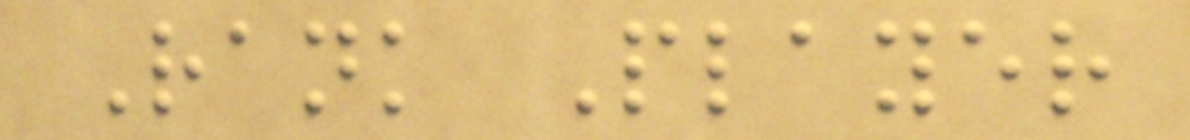Rank Player
